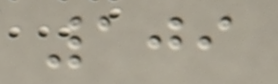109
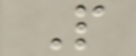P
